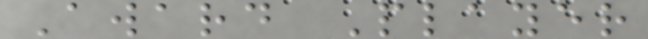Award Player
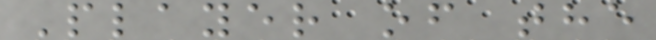Player of the
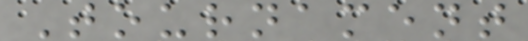Tournament
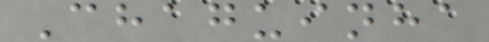Chaguinha
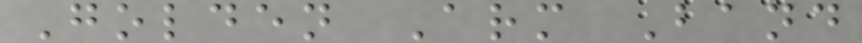Golden Arm Band
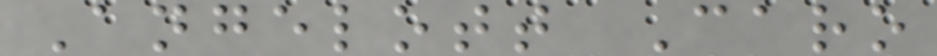Angelott Caro
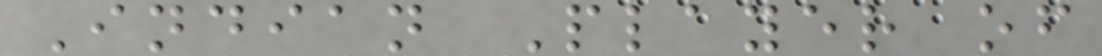Indian Player of
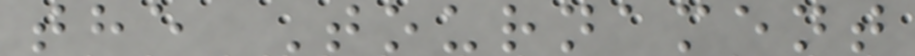the Tournament
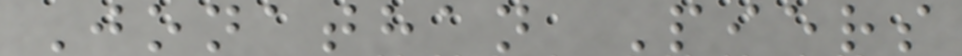Jonathan Piers
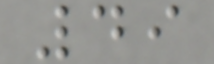49
